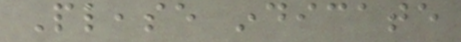Please indicate
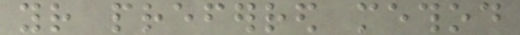your preferred method
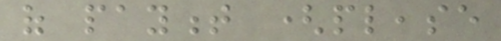of payment (please
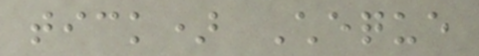tick) Cheque
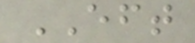EFT
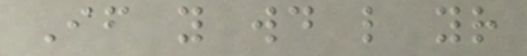If you would like your
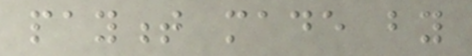payment made by
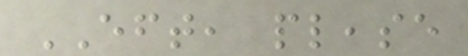EFT, please
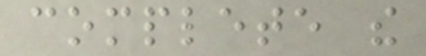complete the
